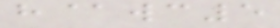h@wc5
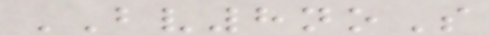BV8noS
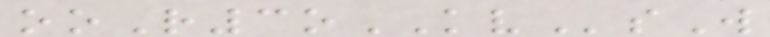ooR3oKVsW
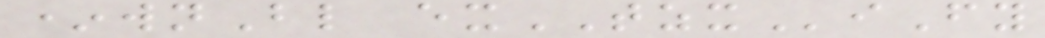*wnBl exTZXiFy
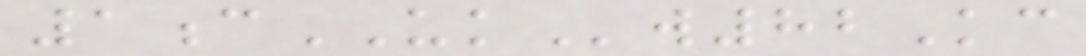1cUKw82Kc
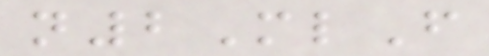n2MlF
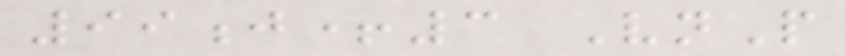99j+3 VnP
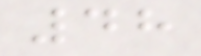48
